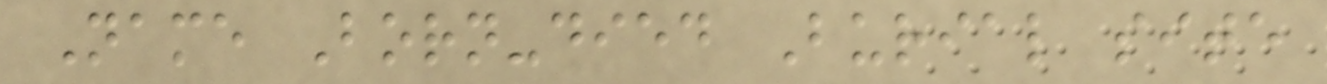Name Born-died Burial site
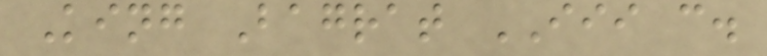King Bagrat III c.
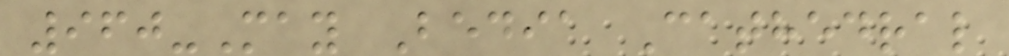960-May Bedia Cathedral
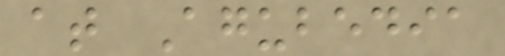at Agubedia
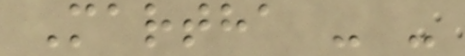Martha - -
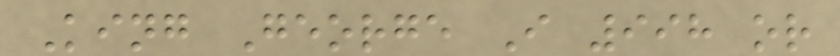King George I 998 or
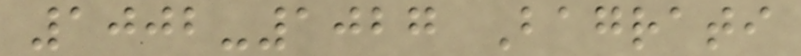1002-1027 Bagrati
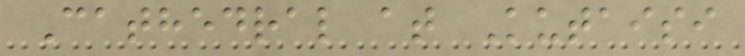Cathedral at Kutaisi
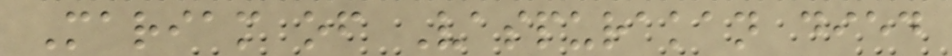Mariam of Vaspurakan died
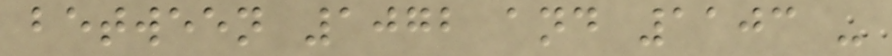between 1072 and 1103 -
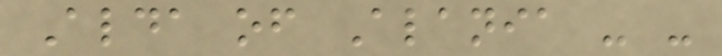Alda of Alania - -
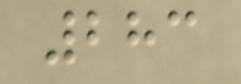283
